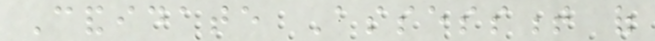Candidate Assessment of
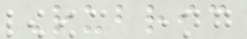Rubric
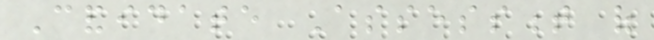Candidate Assessment of
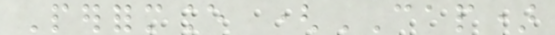Performance (CAP)
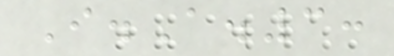I.A.3:
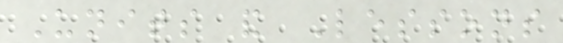Units and Lessons
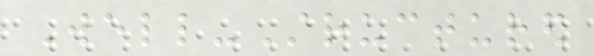Well-Structured
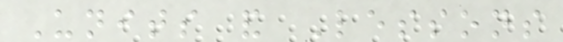Units and Lessons
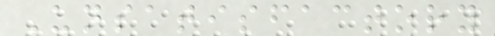Unsatisfactory
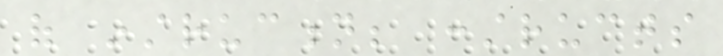of instruction; constructs
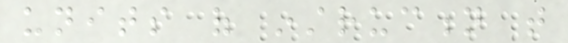units of instruction that
